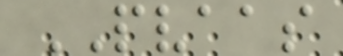PVAAS
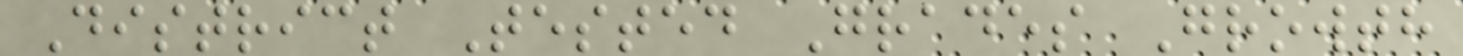District Tested Grades Growth
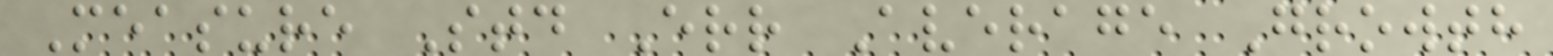Measure Std Err Average Growth
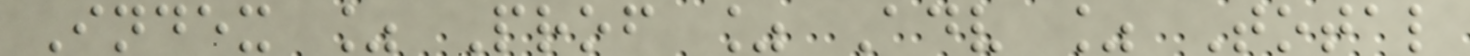Index % Prof % Adv % Total
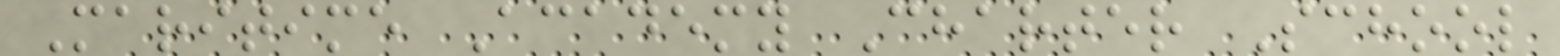Maritime Academy Charter School
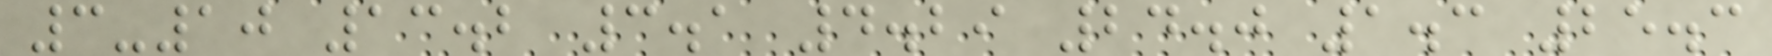3-10 13.2 3.1 4.29 24.0 1.3 25.3
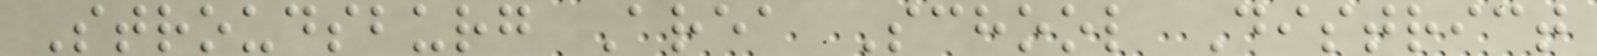Stroudsburg Area School District
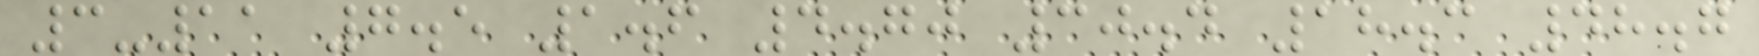3-11 7.5 1.6 4.70 30.4 18.3 48.7
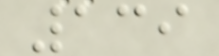139
